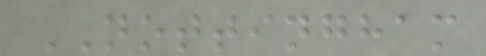NOTTINGHAM
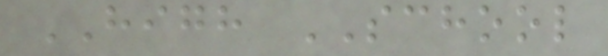HIGH SCHOOL
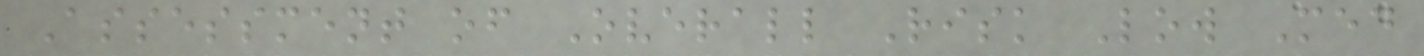Assessment of Overall Risk Low Med
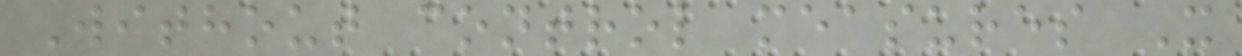Without control measures X
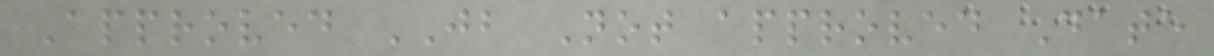Approved JB Not approved Date
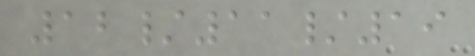12/11/19
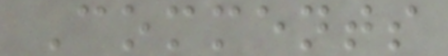Comments
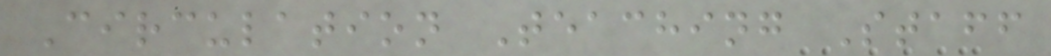Circulation Teaching Staff
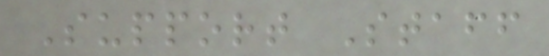Support Staff
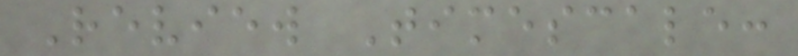Review Timescale:
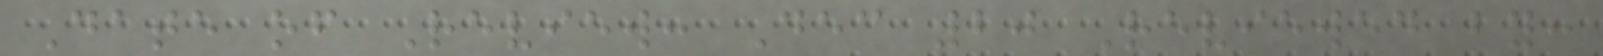Date of Review: Dec 20 Reviewed by:
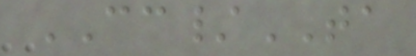CC/TA
